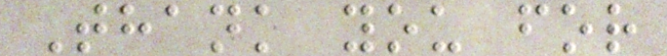Thank you for
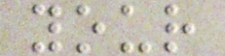your
